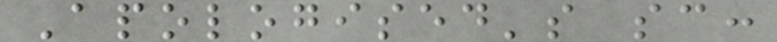Apologised's sc:
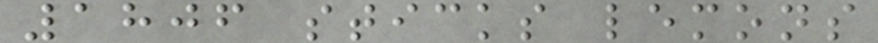1806 sticks lemons
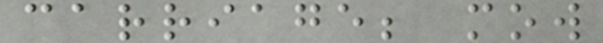carriage; mow
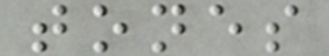tones
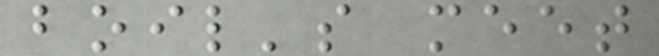boil's meet
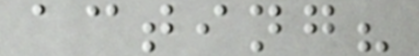acting?
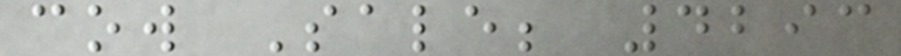cow Sale; 4293
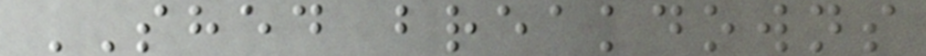SHED breakdowns
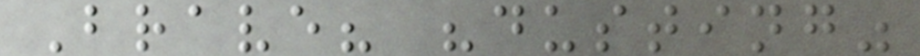Brave? "dusting"
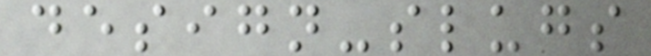design-slugs
